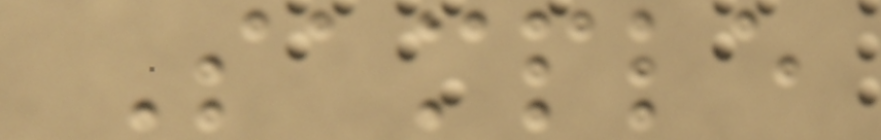Sample
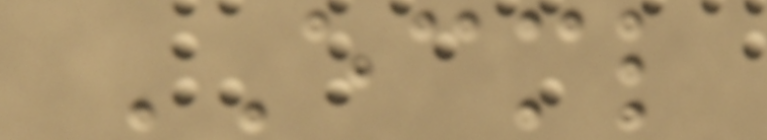ECML
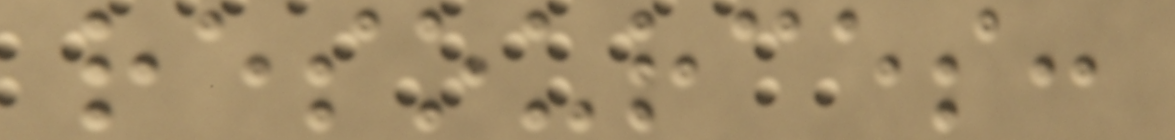resources:
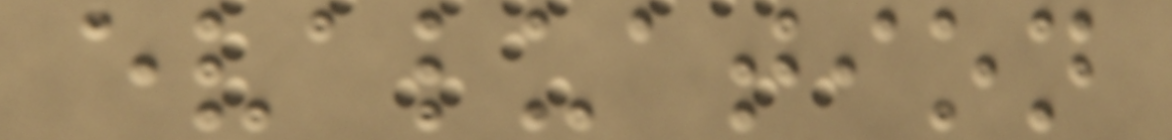evaluation
